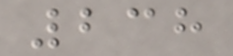238
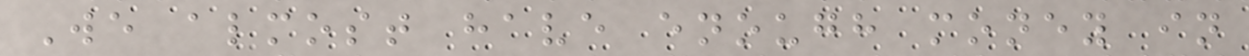We almost have enough money in
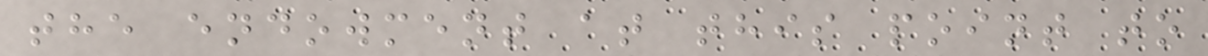the endowment at this point to
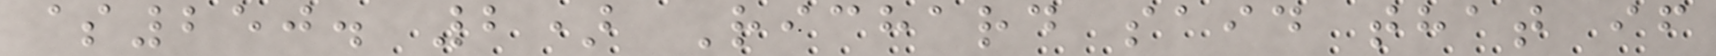$250. 2) Richard said that if
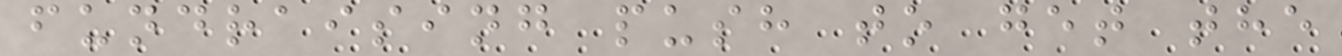fundraising push to get the
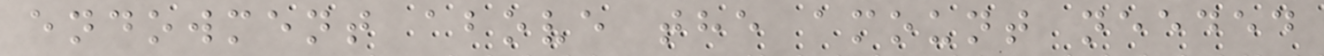endowment above the amount needed
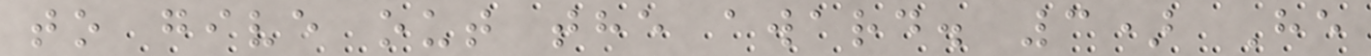to give out the award. 3) He
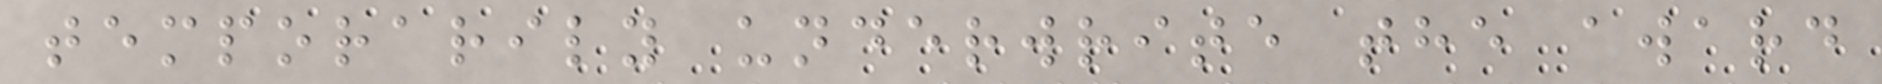temporarily underwrite the award
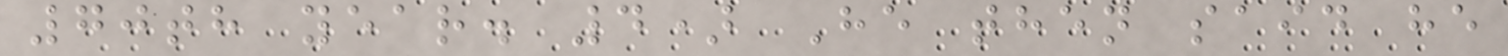70th year. 4) He then said he
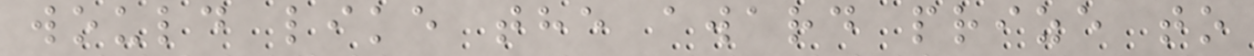would like the award prize to
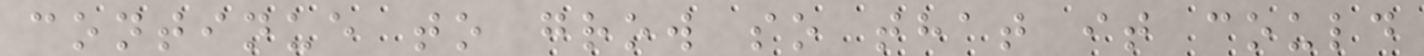continue to grow so that it could
